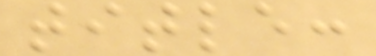title:
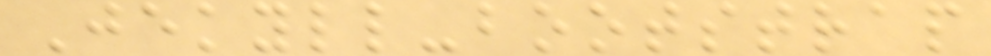Jekyll-bootstrap
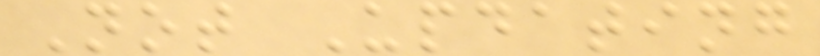Not Updating
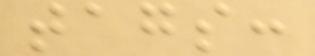tags:
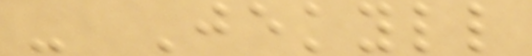- Jekyll
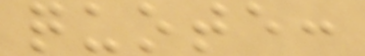quote:
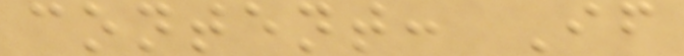content: If
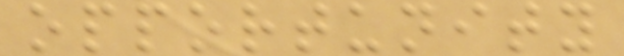opportunity
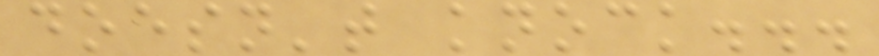doesn't knock...
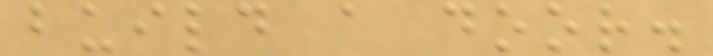build a door.
